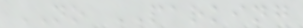NO PARKING
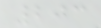203
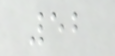52
